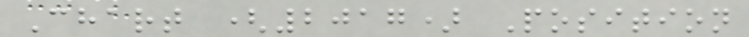Chart (2017) Position
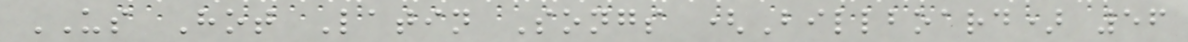US Hot Latin Songs (Billboard) 56
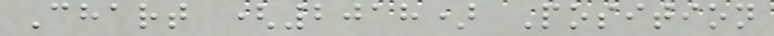Chart (2018) Position
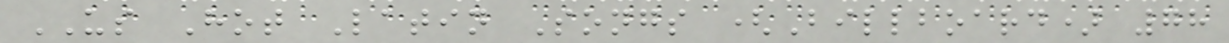US Hot Latin Songs (Billboard) 78
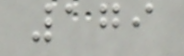179
